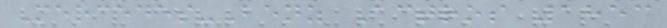Mercedes-Benz Actros 1853
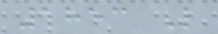1853 L
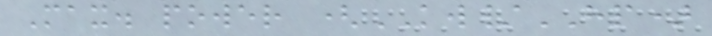Max. power (KW/HP)
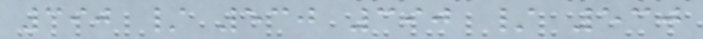390 / 530 390 / 530
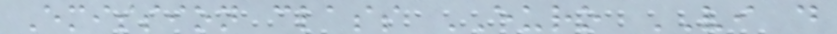Emission class EURO VI d
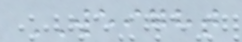WEIGHT
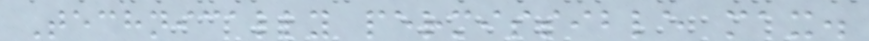Technically permissible max.
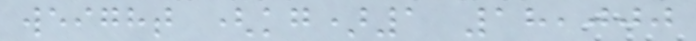weight (kg)1 18,000
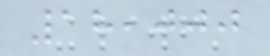18,000
